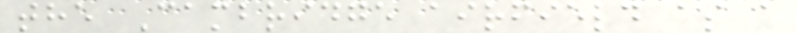the Cambridge airfield as a
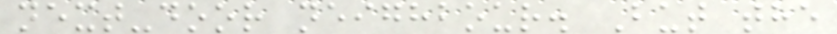next-door neighbour. But the
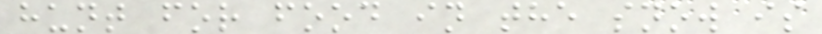hunt for food in the snow is
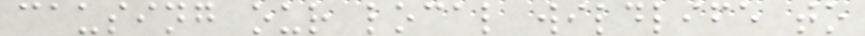causing our local wildlife to
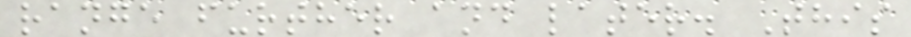range further and later. This
